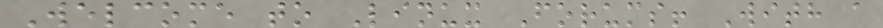Welcome to Linux Forums! With a
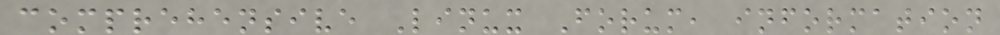comprehensive Linux Forum, information
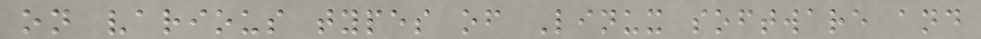on various types of Linux software and
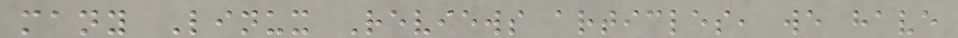many Linux Reviews articles, we have
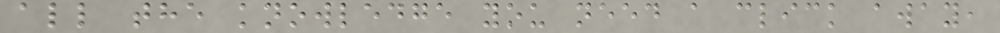all the knowledge you need a click away,
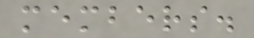members.
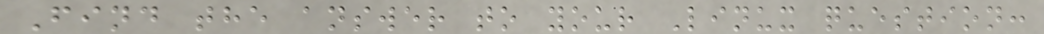Find the answer to your Linux question:
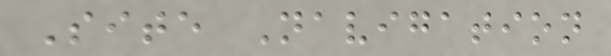Site Navigation
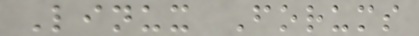Linux Forums
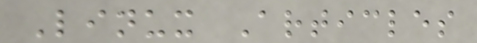Linux Articles
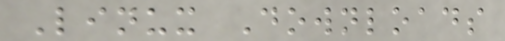Linux Downloads
